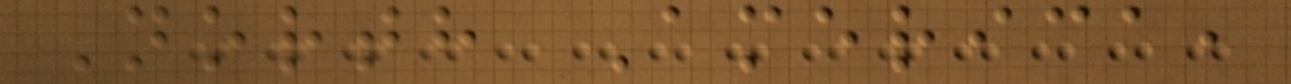North America,
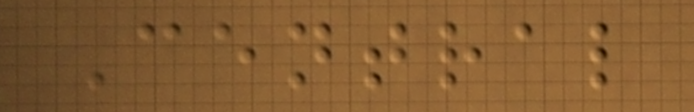Central
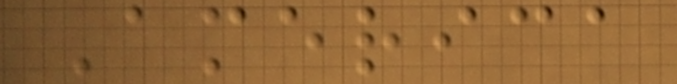America
